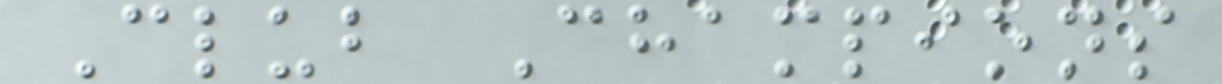Club Champions
